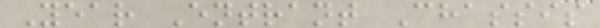Year Entrant Chassis
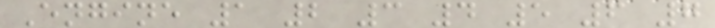Engine 1 2 3 4 5 6 7
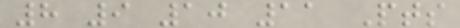8 9 10 11 Pts
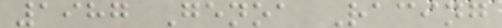1987 Genoa Racing
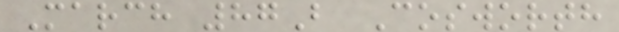March 87B Cosworth
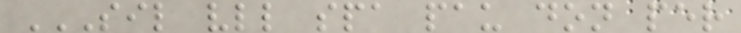SIL VLL SPA PAU DON PER
